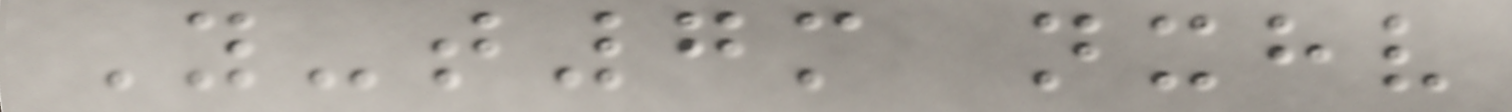Y-t7m nxhv
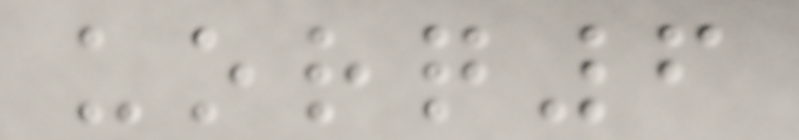uorq6
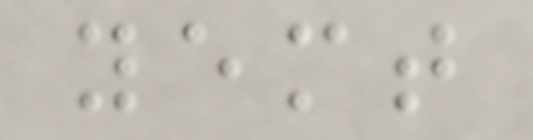yemt
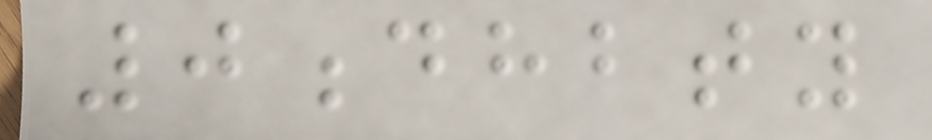0dhbty
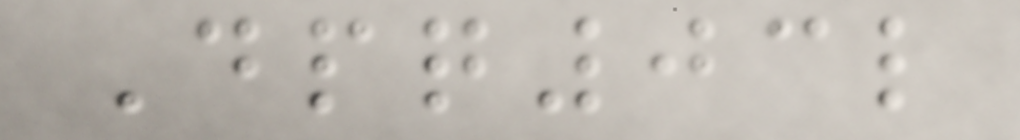Dpq03l
